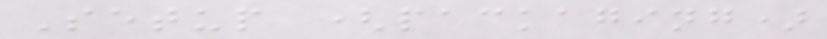Setup (packaging)
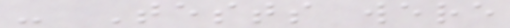- Tests were
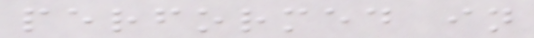performed in
